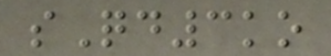sQd3ko
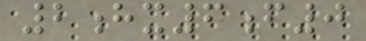2hx6f0
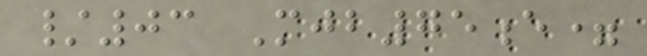/03 Mjb75e=
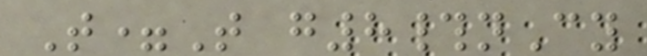T=T g8#nCy
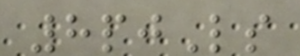8pjLs
